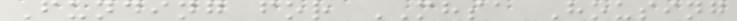Funding for MHSA Housing
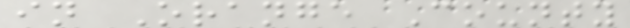in Orange County
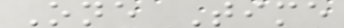One Time
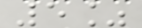5%
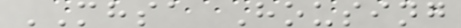MHSA Housing
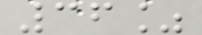36%
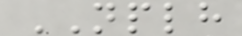NPLH
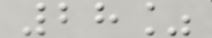28%
